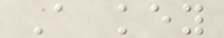A key
